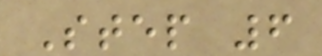Step 6
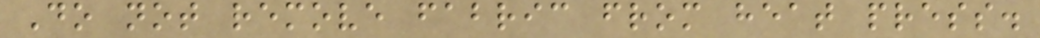Do not remove fabric from heat press.
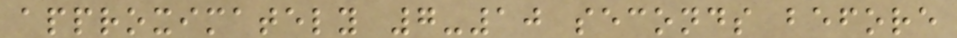approximately 7-10 seconds before
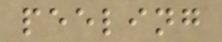peeling
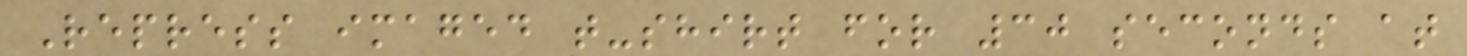Repress imaged t-shirt for 30 seconds at
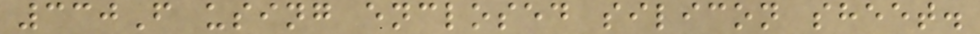330F using enclosed silicon sheet.
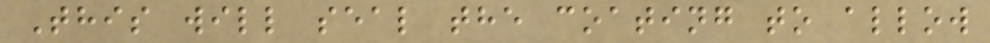This will seal the coating to allow
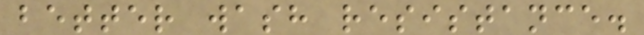better wash resistance.
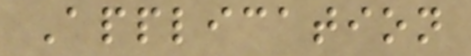Application
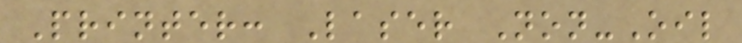Printer: Laser Non-Oil
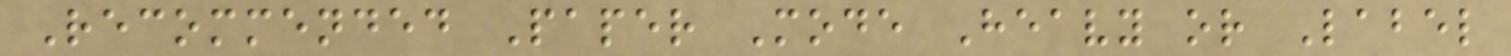Recommended Paper Mode Heavy or Label
